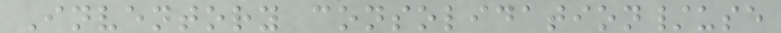Inventory consolidation/use
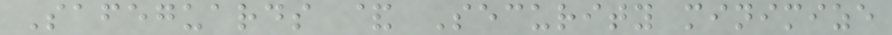Safeguards & Security minimize
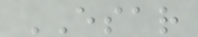ESAR
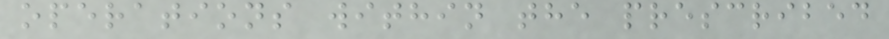operations within the prescribed
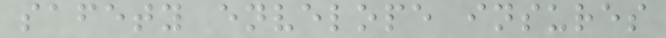safety envelope insures
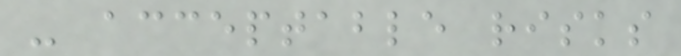- acceptable risks
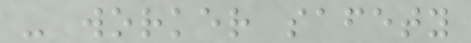- worker safety
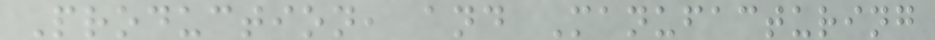Production, and Manufacturing
